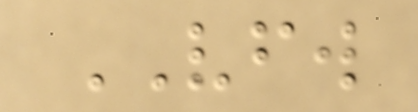VFW
